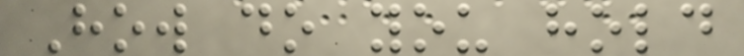How do you hold
